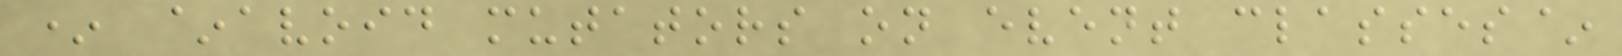* ~avoid mutators on event classes~
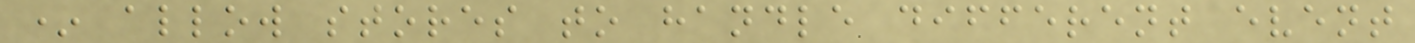* allow stores to handle different event
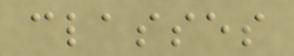classes
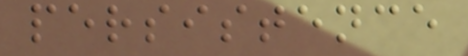persistence
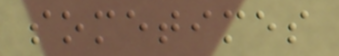sometimes
